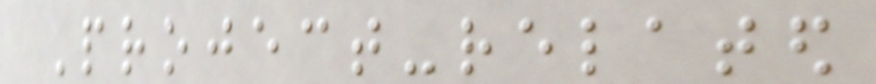Project-related
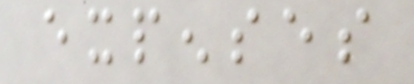expenses
